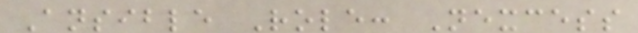Ansible Role: Nexcess
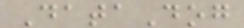DataDog
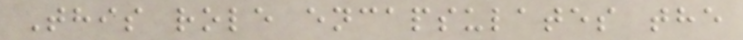This role encapsulates the
